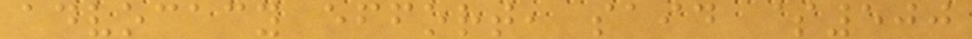advocacy effort, said $500
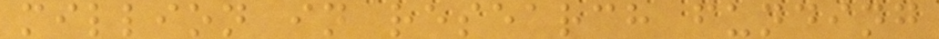million in research funding
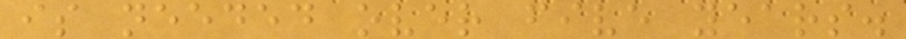is needed over five years.
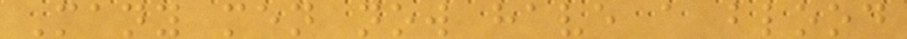Many men now have a blood
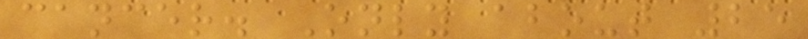cancer. Only about 25
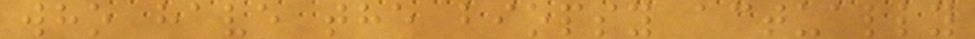who have the biopsy actually
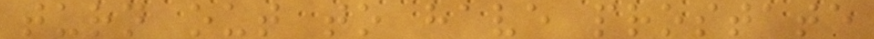turn out to have prostate
